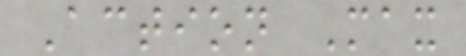Action Max
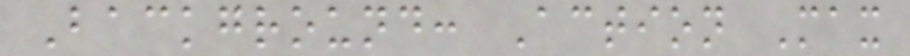Background: Action Max
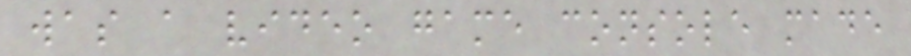was a video game console made
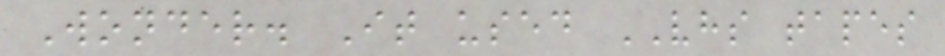Wonder. It used VHS tapes
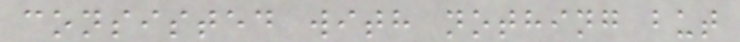consisted with nothing but
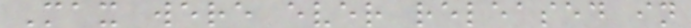Max were ever released in
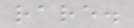rare.
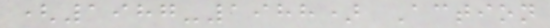(1987-1988) Action
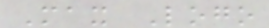Max Logo
